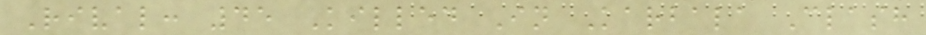Rival: 45 Killed In Karbala Clash
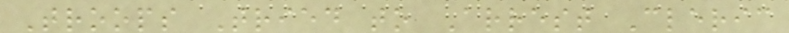Troops Tried to Arrest Cleric
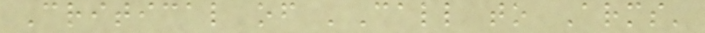Critical of 'Call to Arms'
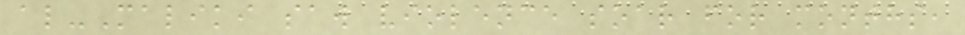al-Maliki saw violence soar for months,
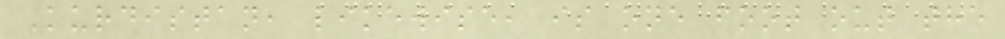Kurdistan, likewise, is one foot out the
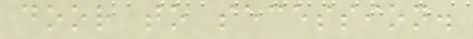door to secession.
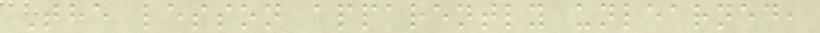The lesson apparently unlearned,
